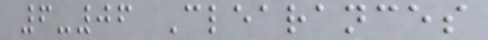6-06 Clearances
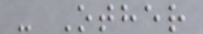- Other
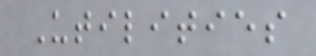Utilities
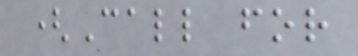(Call for
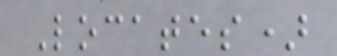Locates)
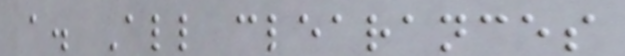a. All clearances
